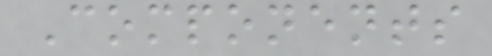Components
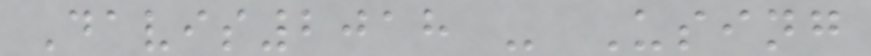Davis2018 - Using
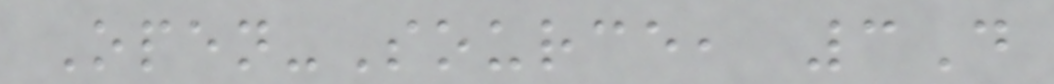Open-Source, 3D
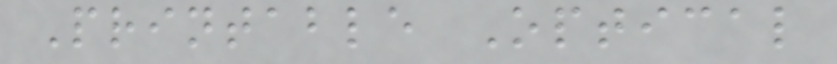Printable Optical
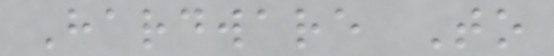Hardware To
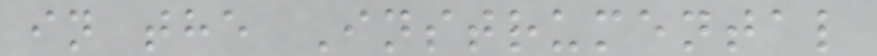in the Instrumental
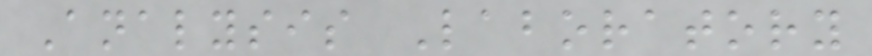Analysis Laboratory
